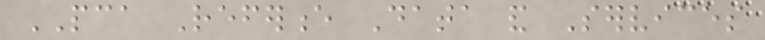PCA Reference Data and Services
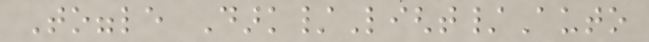Toggle Dark/Light/Auto
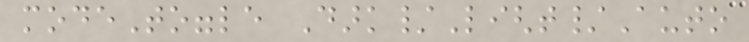modeToggle Dark/Light/Auto
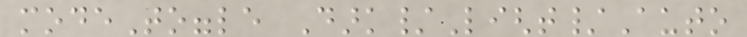modeToggle Dark/Light/Auto
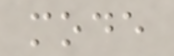mode
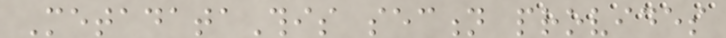MetadataThis section provides
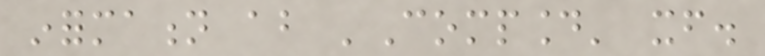information about 'Compound' itself.
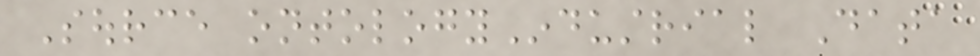Source ontologyIndustrial Data
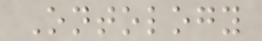Ontology
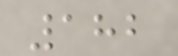182
